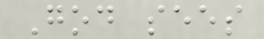God sees
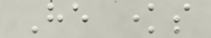He knows
